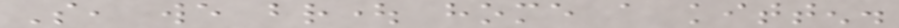So, we brought home a kitten.
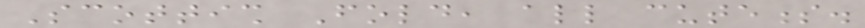Scottish Fold, all cuteness.
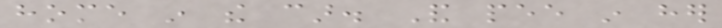home in the car. And pee in her
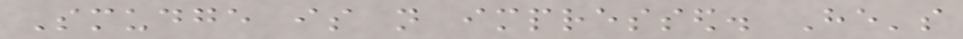Smudge is not impressed. He's
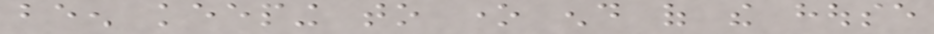been keeping to one end of the house
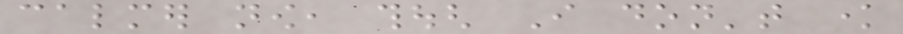calmer now, though I don't know
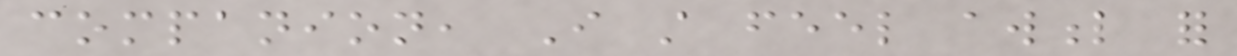companion, I still feel awful for
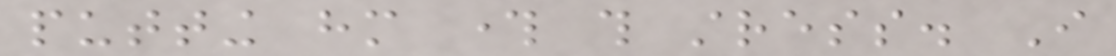putting him through this stress. I
